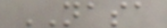NASA
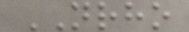NRHO
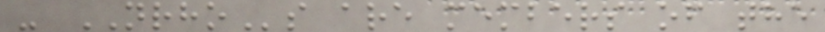- NRHOs are members of the
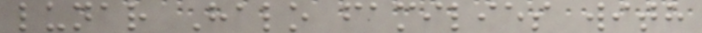lunar Halo families with
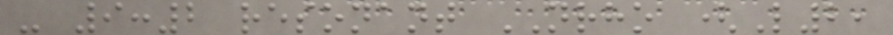- 9:2 resonant NRHO (L2,
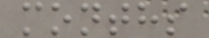months
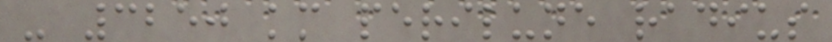- 3250 km perilune radius
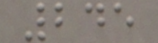245
